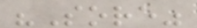"Sore"
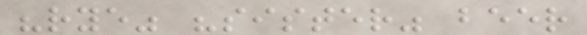"rye" "sister" beer
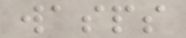wasps
